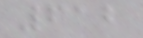612
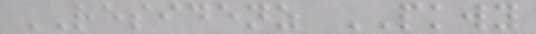RESIDENZ PKWY
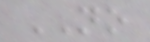NO
